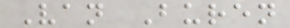Van Buren
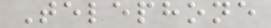Telephone
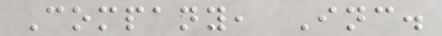Company, Inc.
